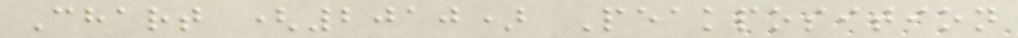Chart (2010) Peakposition
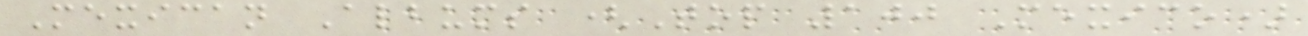Mexican Albums (Top 100 Mexico)
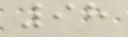98
